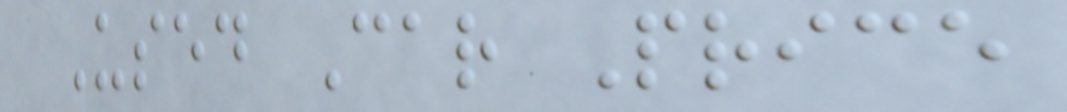Used Car Price
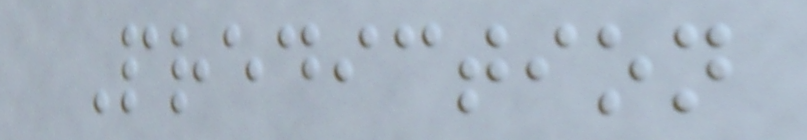Prediction
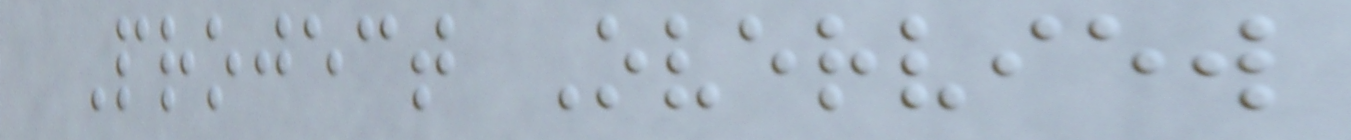Project Overview
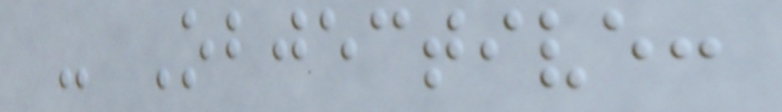- Objective:
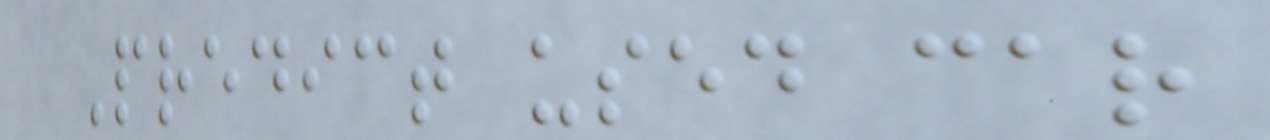Predict used car
